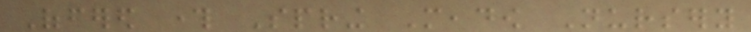Offered through Spring Meadow Nursery
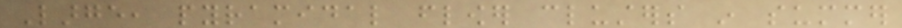Large, pyramidal flower clusters in summer
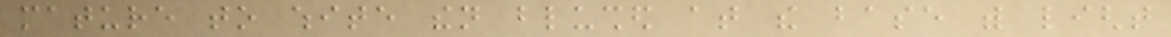mature to white then blushed at the base with light
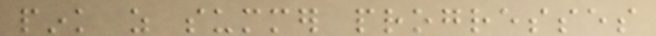pink as summer progresses
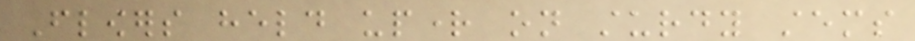Flowers held upright on sturdy stems
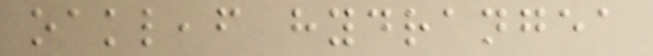oakleaf hydrangea
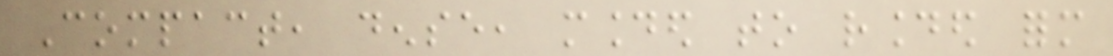Compact, dense, mounded to rounded form
